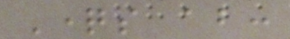Questions about:
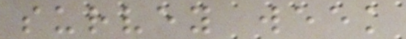survey week
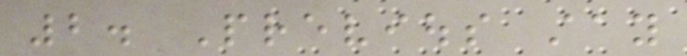2. Previous stay
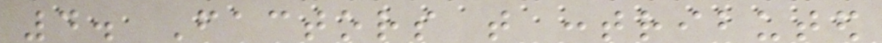4. Factors that contributed
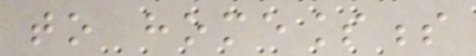to homelessness
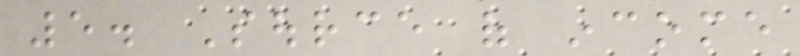5. Source of income
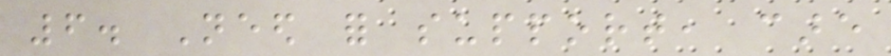6. Need for support, care
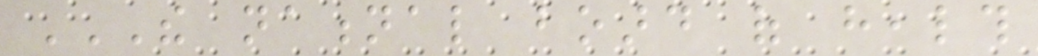THE NATIONAL BOARD OF HEALTH
